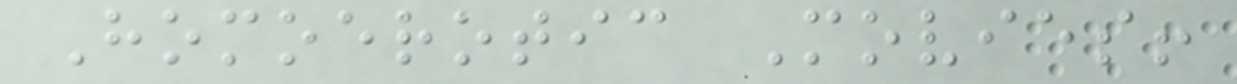Homoerotic Movies!
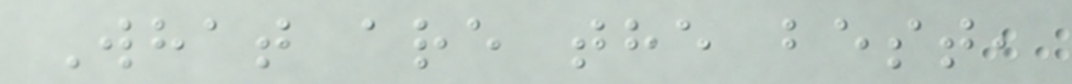What are the best,
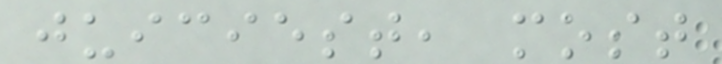juiciest, most
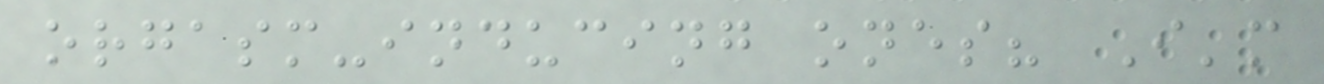orgasm-inducing ones? I'm
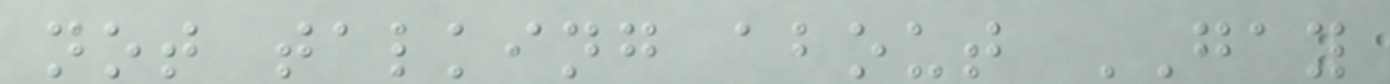not talking about GAY
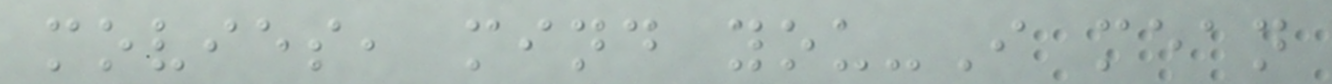movies, mind you-I mean
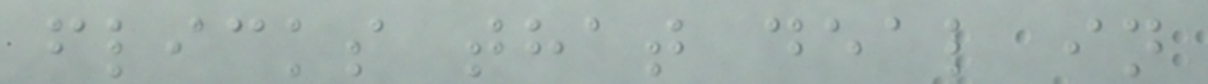flicks that deal in
